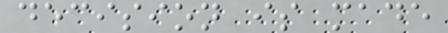decision is made
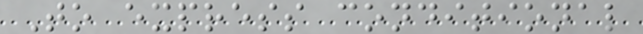To express conditional
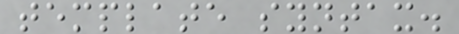template syntax.
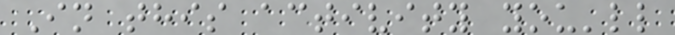In this activity you'll
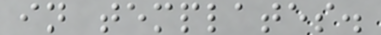in templates.
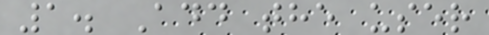1. Add the user
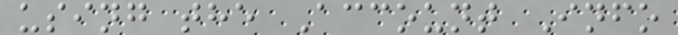using the Account Info
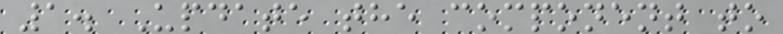1. Update the component to
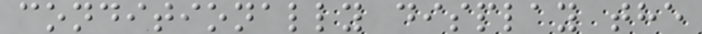conditionally display the
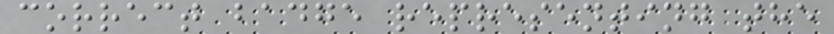correct badge representing the
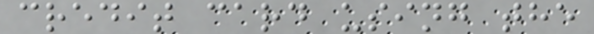credit card using the
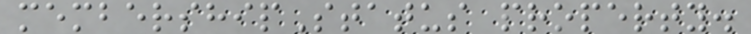membershipStatus property.
